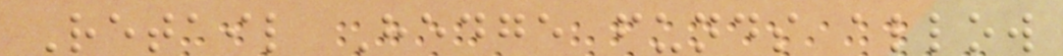Retail Hedge funds allow
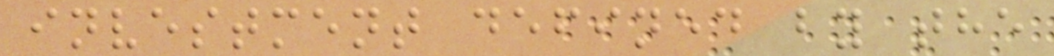investment defined by the
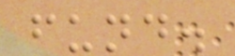fund.
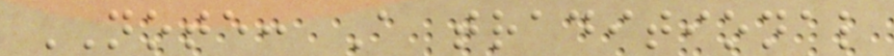NOTE: A traditional
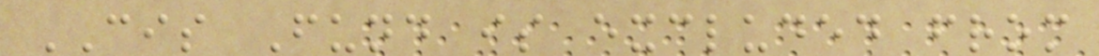CIS Fund is excluded from
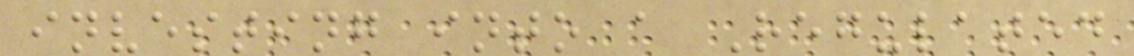investing into a Regulated
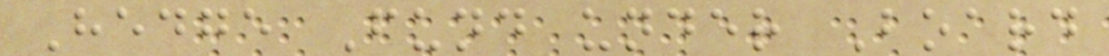Hedge Fund under Board
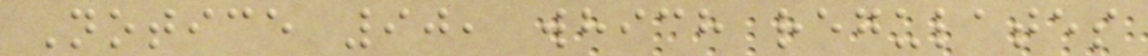Notice 90, which regulates
